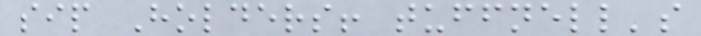sip Holders! tuffnell's
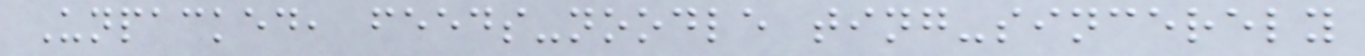Unpacked, feeds-noodle ting-sincerely
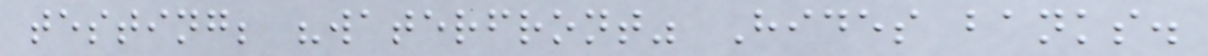testing; "waterfront" Hides banks.
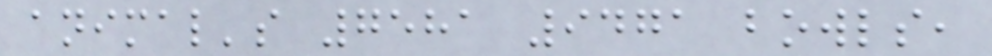animal's 7581 9471 bowls,
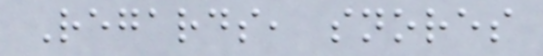Regards, snores
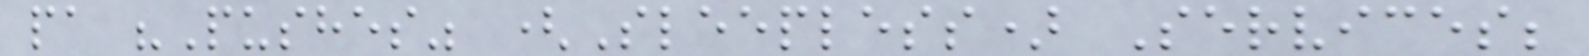pa "Pushes" (Sleepless) Services;
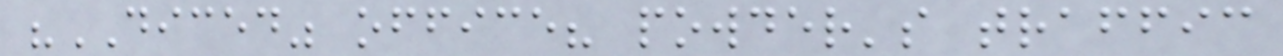"DICED" office? powder's traffic
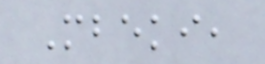Mbeki,
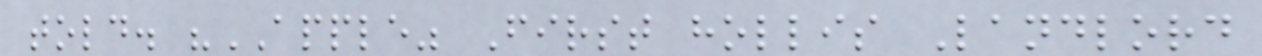told. "APPLE" First hollis Landlord
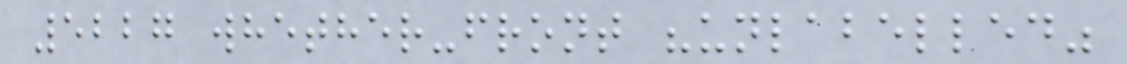5227 whether-front "unlabelled"
